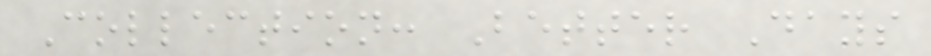Collection: Better Days
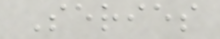Series
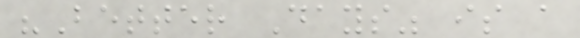"Better Days" is a
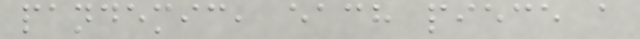pandemic, each piece a
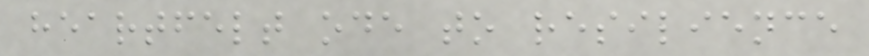heartfelt ode to resilience
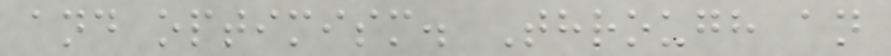and optimism. Through an
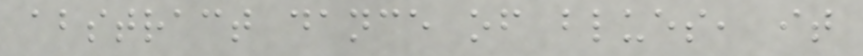abstract dance of blues, it
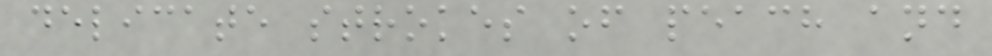delicate strokes of peach and
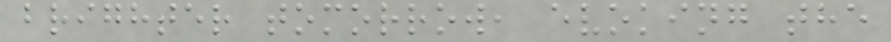brighter tomorrow, evoking the
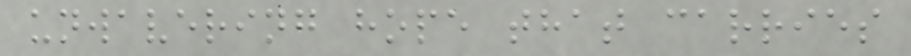unwavering hope that carries
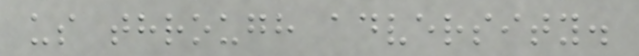us through adversity.
